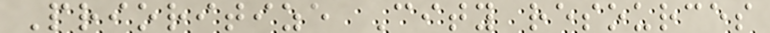Prioritize City resources
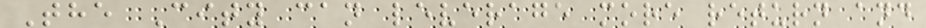The City can leverage more return and
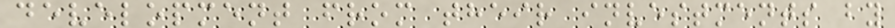development from their investments by
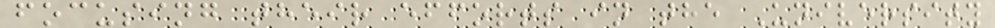focusing their efforts in the University
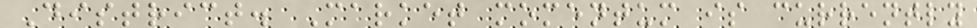District. Market momentum is currently
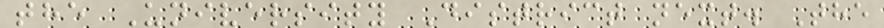the University District next. The
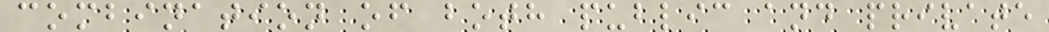combination of both public and private
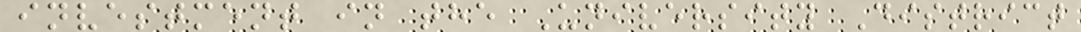investment in the University District
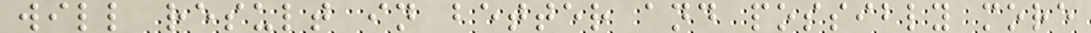will result in better and possibly more
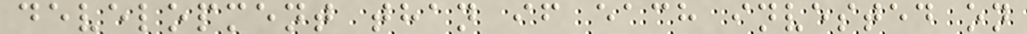development than if each invested on
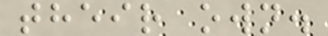their own.
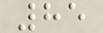85
